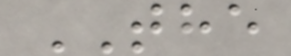THE
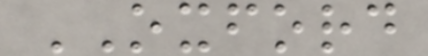OXFORD
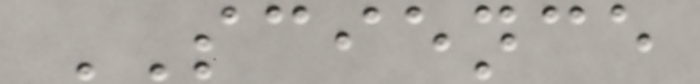SCIENCE
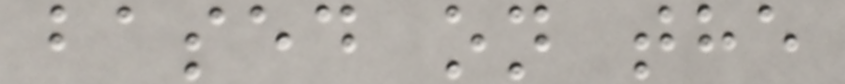based on the
